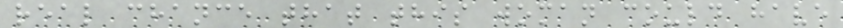real chance that this woman could have
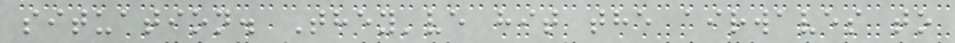situation. They've hit the airwaves to
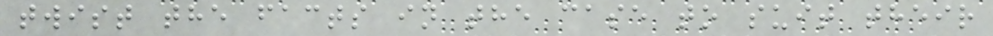twist the facts in the case to suit their
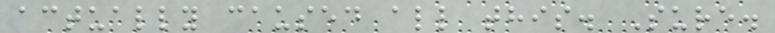actually caused all this. Sure.
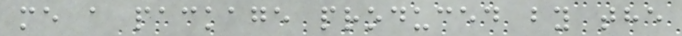me a package produced by the
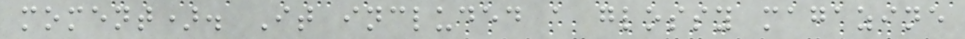moment). It included a glossy magazine
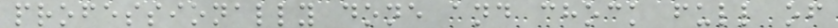professionally done and chock full of
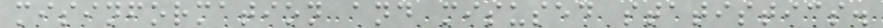misinformation and misused statistics.
